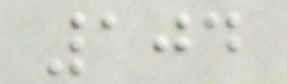104
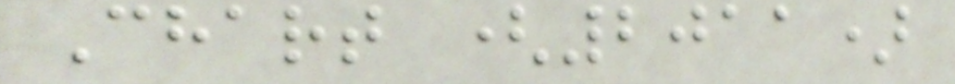Chart (2011)
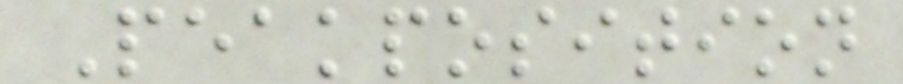Peakposition
